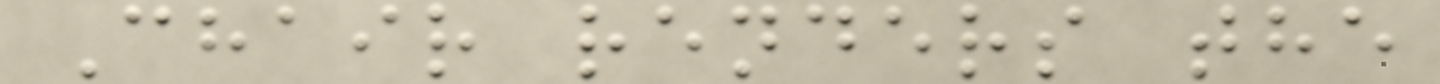Chair renders the
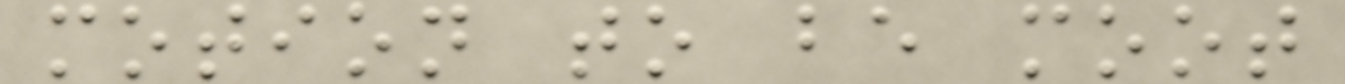motion to be moot
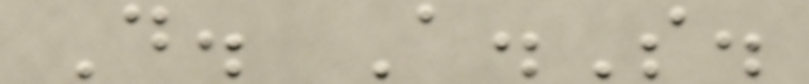D. A.S.
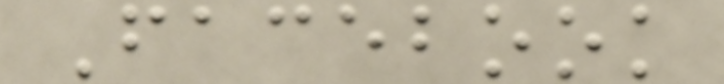Facebook
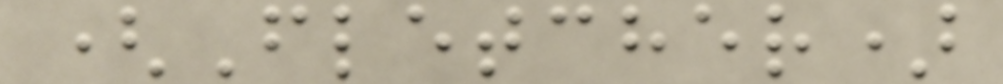(Fletcher)
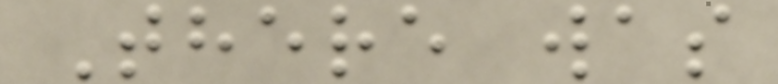There was
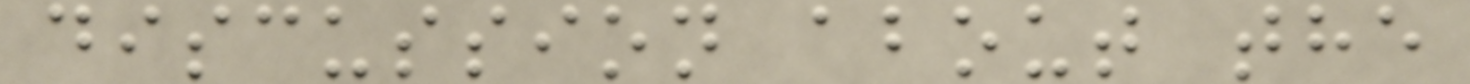discussion about the
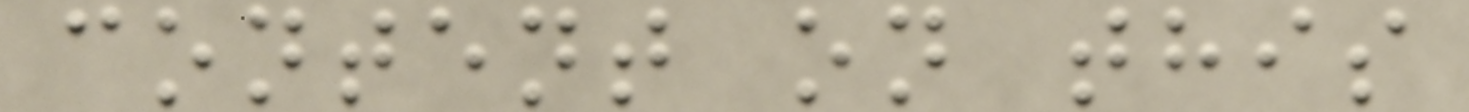content on this
